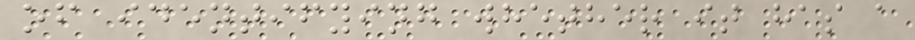of identifying whether it has a
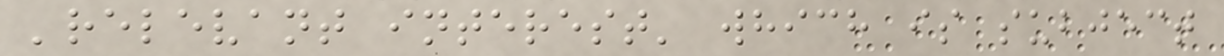'relevant interest' which is subject
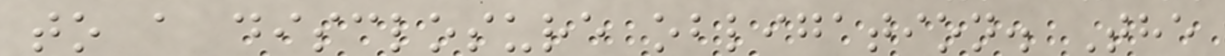to a disclosure obligation. The
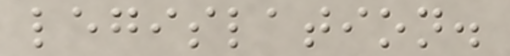legislation.
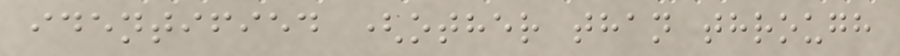identified (other than through
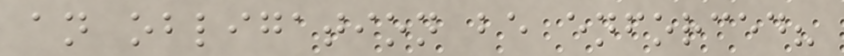an obligation be enforced?
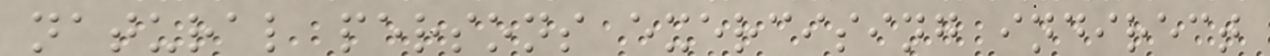natural persons exercising indirect
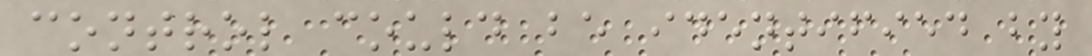control could be identified by
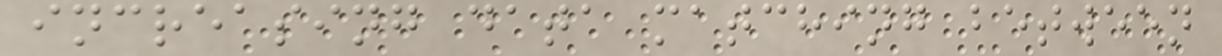increasing data matching between
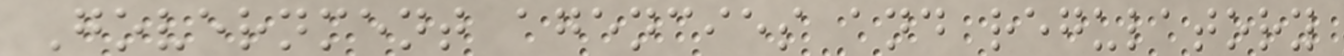Government agencies and regulatory
